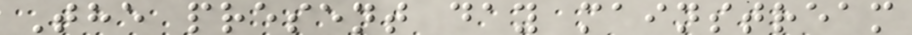The present day mainstream
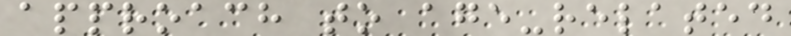approach to age-related
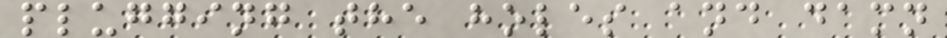plugging the holes and damn
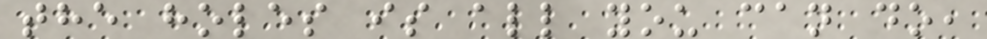the holes is all you can do,
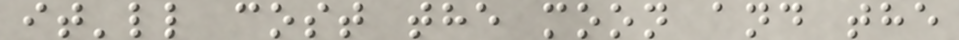it'll cost the moon and the
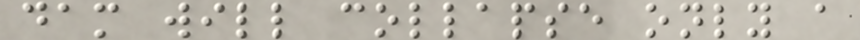dam will collapse only a
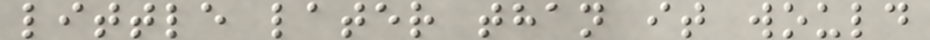little later than it would
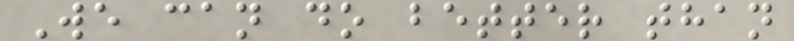We can do better than
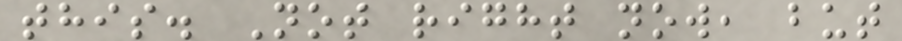this. Not right now, but
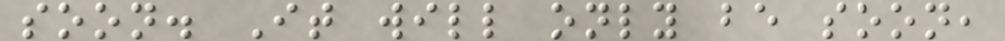soon. It will only be soon,
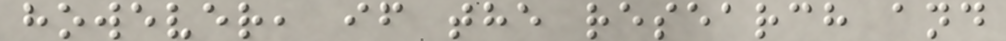however, if the research and
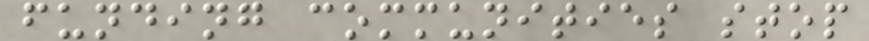funding communities stop
